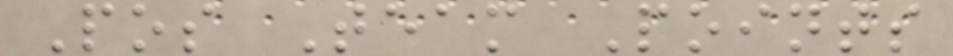Pos Team Points
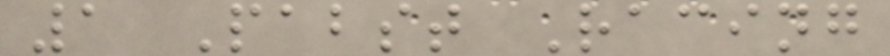1 Pabst Racing
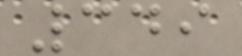349
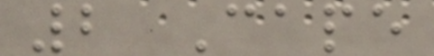2 Cape
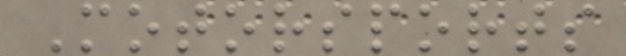Motorsports
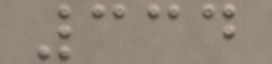334
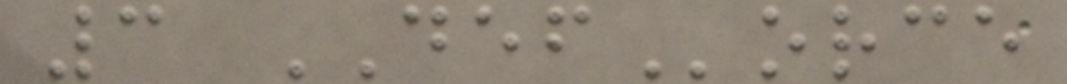3 DEForce
